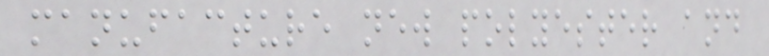manufacture new polyester and
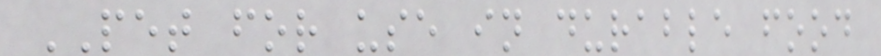PET for use in durable food
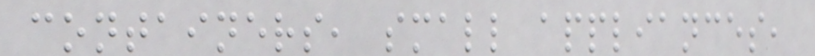containers, small appliances,
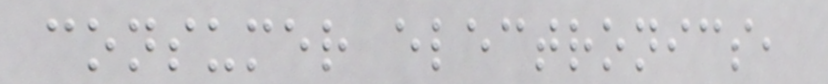consumer electronics,
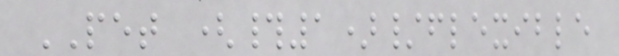PET (#1)/flexible
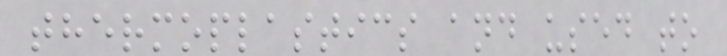thermoplastics and used to
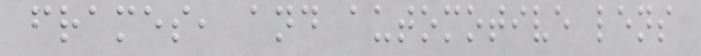frames, and automotive lens
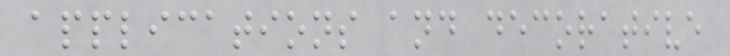applications and decorative
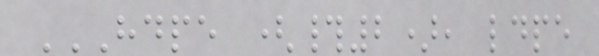HDPE (#2), LDPE
